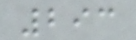293
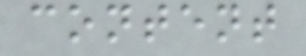content
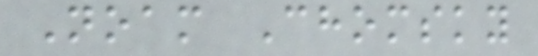Noam Chomsky
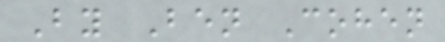By Ben Cohen
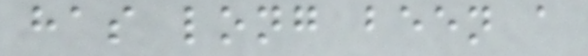has long been a
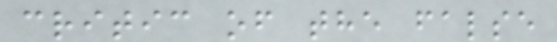critic of the false
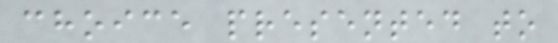choice presented to
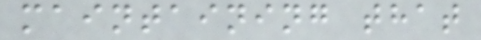maintaining that
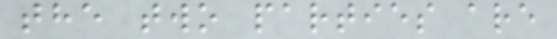the two parties are
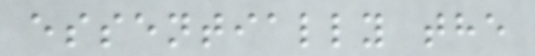essentially the
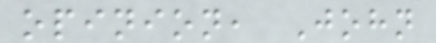opinion, John
